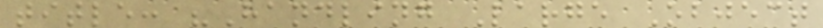title: "Handling Large Object
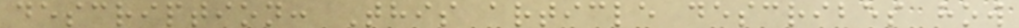description: This article describes how
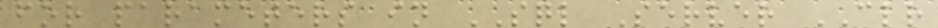for parameters in SQL Server CLR
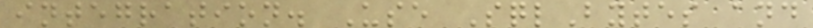integration. Use SqlBytes and
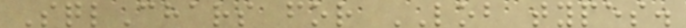SqlChars for LOB types.
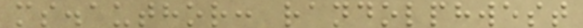ms.author: randolphwest
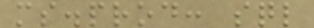ms.prod: sql
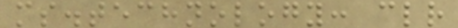ms.technology: clr
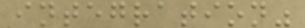integration"
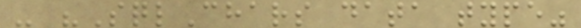- "SqlChars data type"
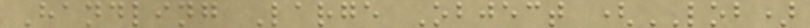Handling Large Object (LOB)
